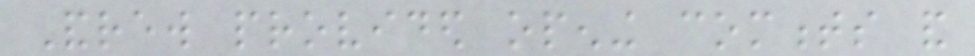Andrew provided opening comments and
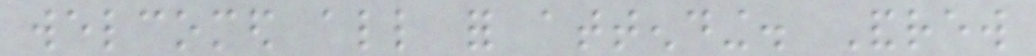welcomed all for attending. Andrew
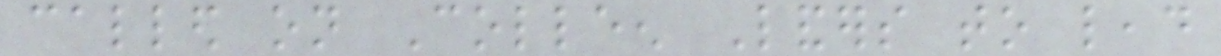called on Colleen Landers to lead
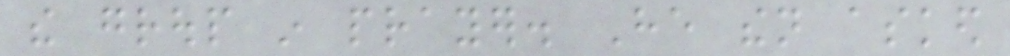the group in prayer. He then asked
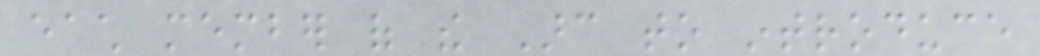each member of the Arc to introduce
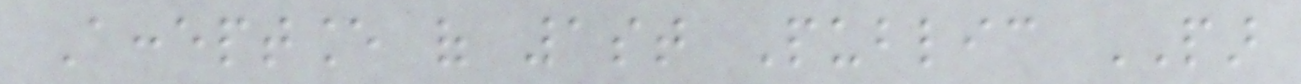Acceptance of 1st Public PAR
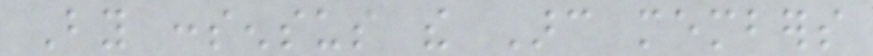By consensus the Arc members
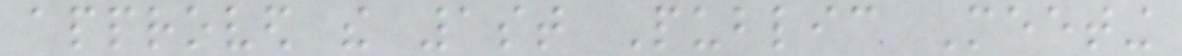approved the 1st Public Meeting
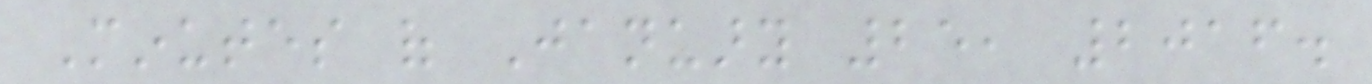Minutes of January 25, 2016.
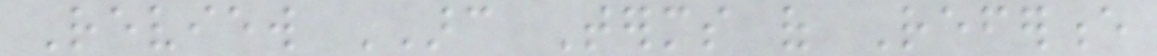Review ARC Terms of Reference
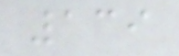139
